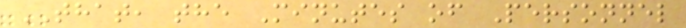THAT, the Minutes of Personnel
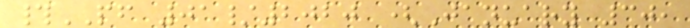#PF 01/2020 (January 30,
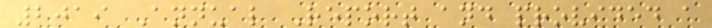2019 Annual Report and provided a
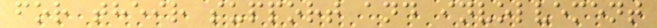for their support and involvement
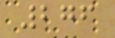276
